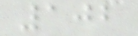102
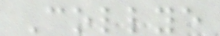Collye
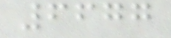6677
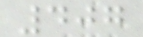407
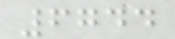6744
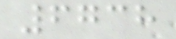6738
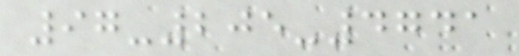97-205-4741
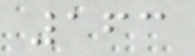163
